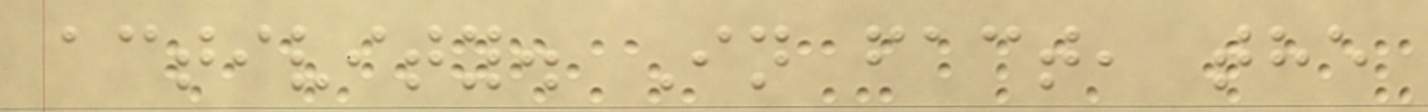activity. In fact, the
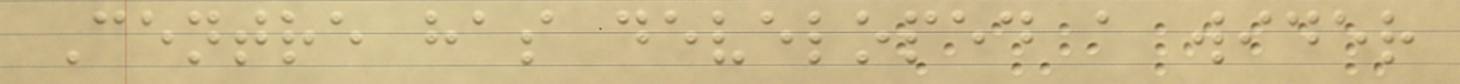Centre has developed a wider
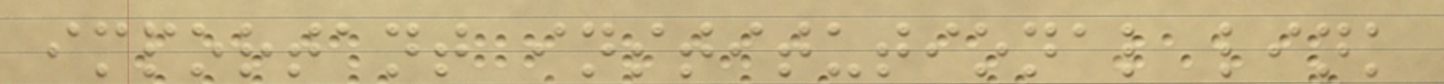important institutional link
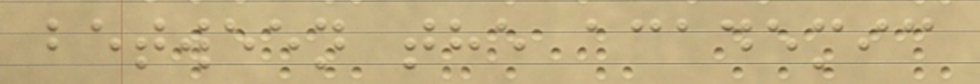between the academic
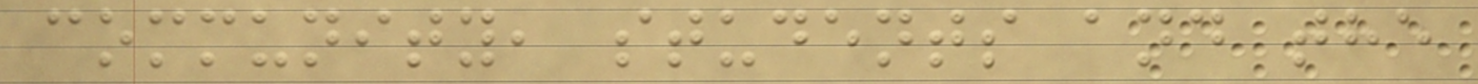community, students and the
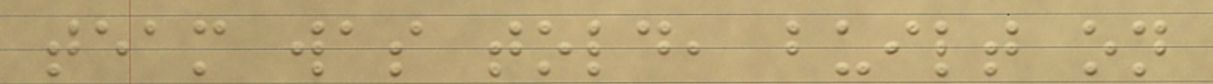team was told, built on
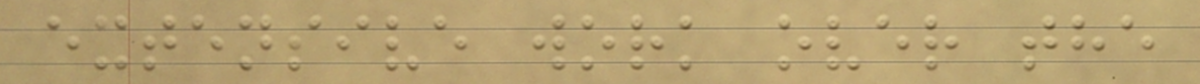extensive work over the
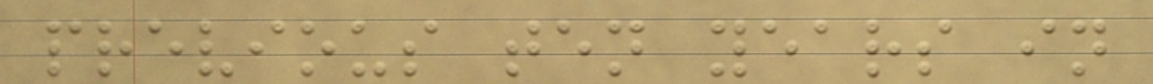previous ten years in
